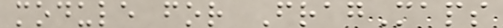module for FragMaps
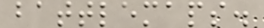battlemaps.
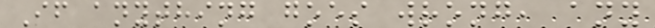If anything goes wrong, any
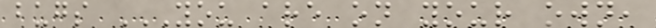bugs YOU ARE ON YOUR OWN,
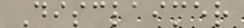Disclaimer
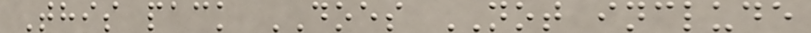This pack DOES NOT include
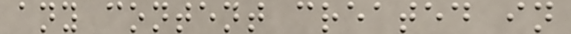any content created in
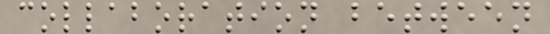collaboration between
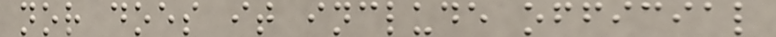nor does it include official
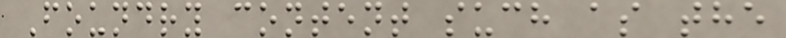Foundry content such as the
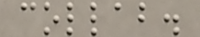collab.
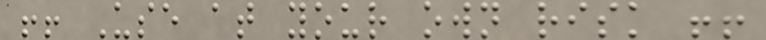!! Use at your own risk !!
